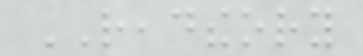READTHEORY
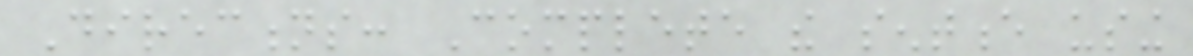Directions: Complete the sentence using
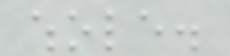whole.
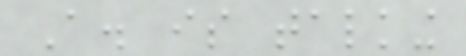A. is talking
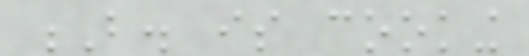B. is cooking
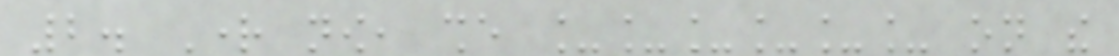2. Right now, she ______ on the
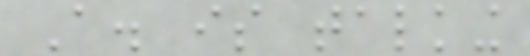A. is talking
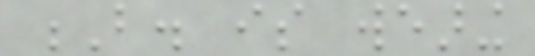B. is wearing
